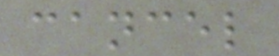cancel
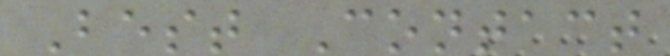Best Contact
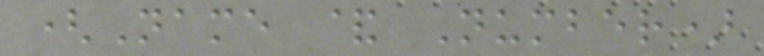(Name & Number)
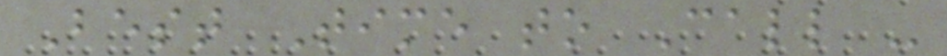Best Time to Call -
